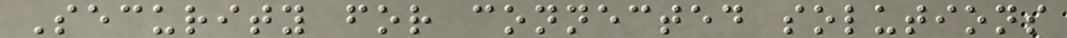Security for connected solutions
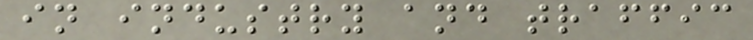in industry and traffic
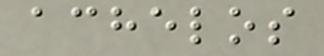achelos
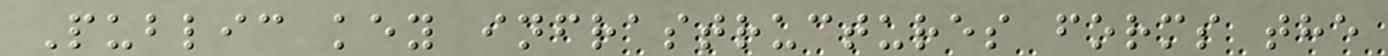Public key infrastructures forms the
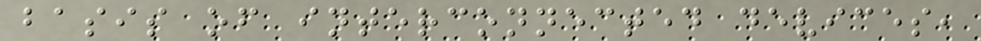basis of interconnected devices,
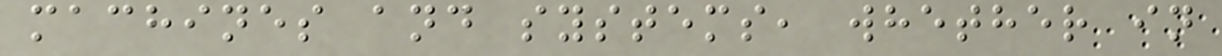machines and systems, whether in
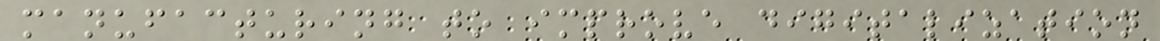manufacturing to improve digitalization
